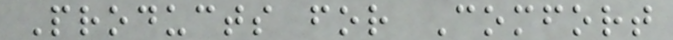Products for Comfort
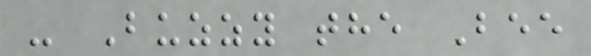- Buzzy the Bee
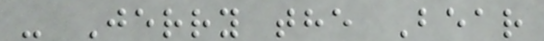- Jerry the Bear
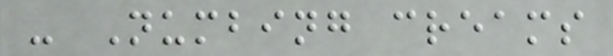- Numbing creams
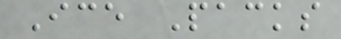Ice Packs
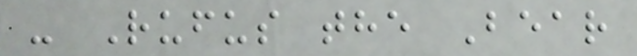- Rufus the Bear
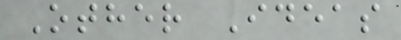Other Ideas
